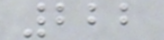222
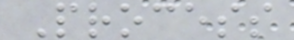Process
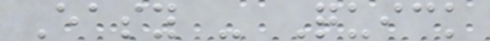Easy - Quick
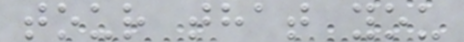tour that you
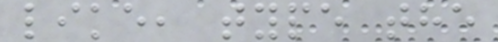like, type the
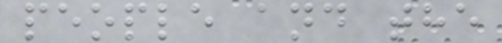people and the
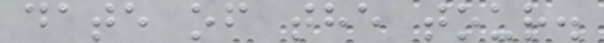date of the tour.
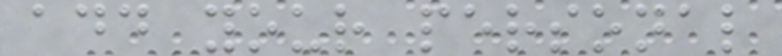add your personal
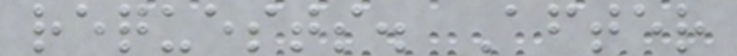requests. After
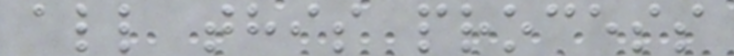all this process
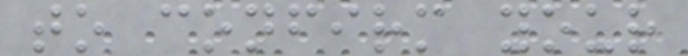to confirm your
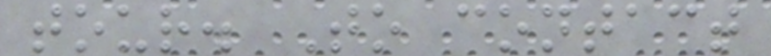tour. To contact
